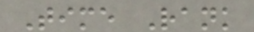Time Rank
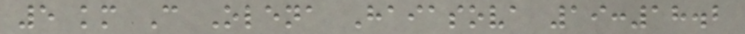5 km C Olena Haiasova 19:18.2
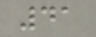41
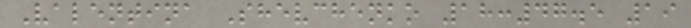Valentina Shevchenko 18:47.5 19
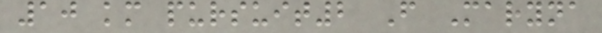10 km pursuit2 F Maryna
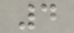4
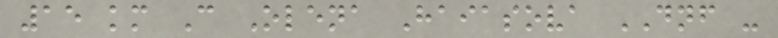15 km C Olena Haiasova DNF -
